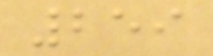259
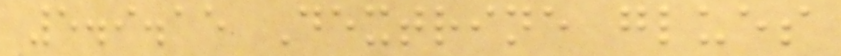5.9.15 Dextrine glues
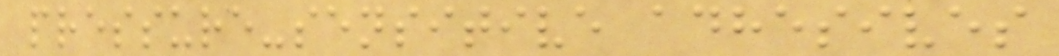pressure-sensitive adhesives
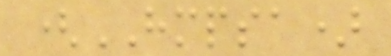(HMPSA)
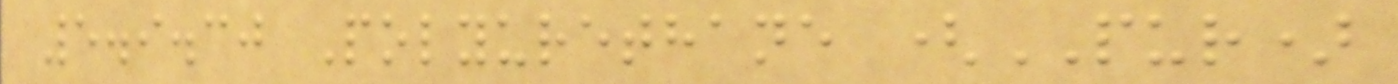5.9.30 Polyurethane (PUR)
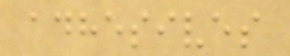adhesives
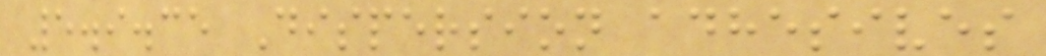5.9.35 Dispersion adhesives
